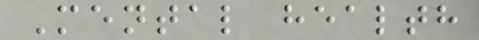Mental health
